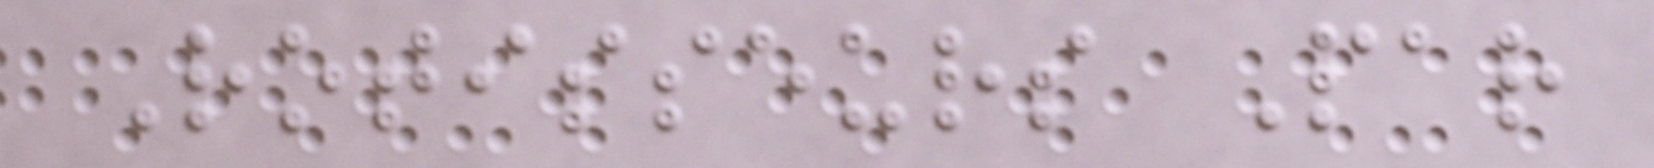Rotisseurs Par
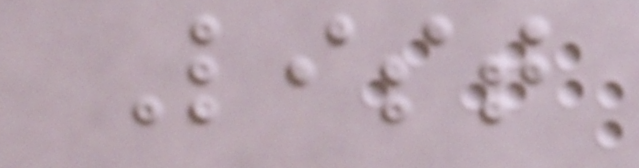List
